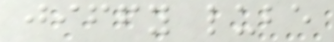jiffy lube
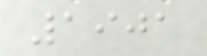1901
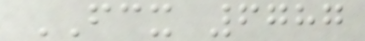FCX 6787
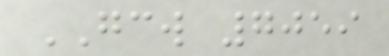GCW 7059
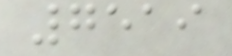7519
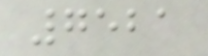7521
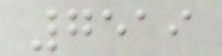7519
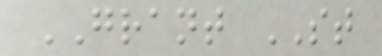GRANT ST
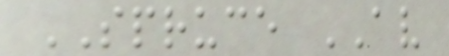SPRUCE AV
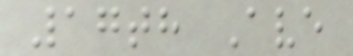17th Ave
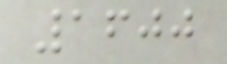1600
